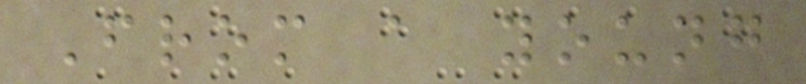From a young
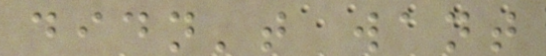didn't want
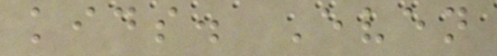kids. Even
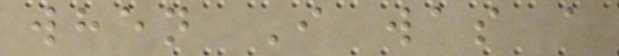when I was a
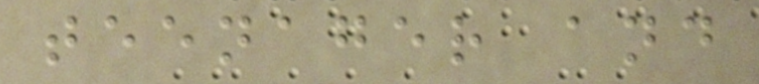teenager and
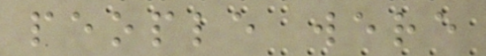people were
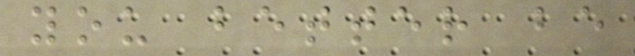you better be
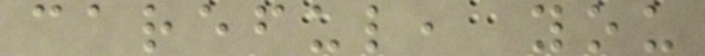careful, you
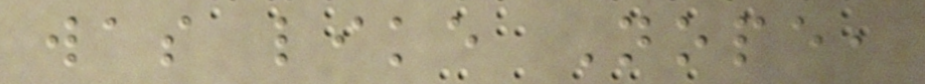was like Nope,
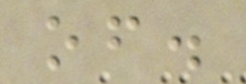of.
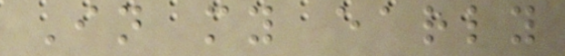In my early
